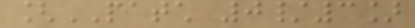[PATCH 0/3]
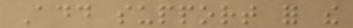Add support for the
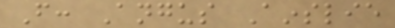From: Angus Ainslie
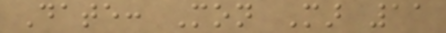Date: Mon Mar 11
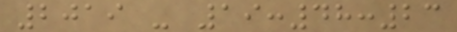2019 - 19:48:23
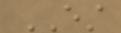EST
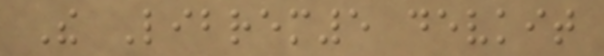The Librem5 devkit
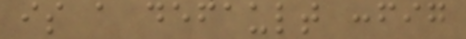is a default config
